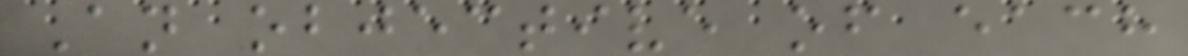An objective of each
